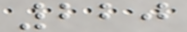220
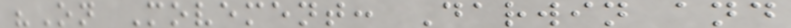"On Movement: Darwin and
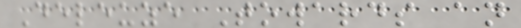Deleuze Towards an
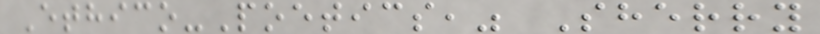Ethico-Poetics," Sherry
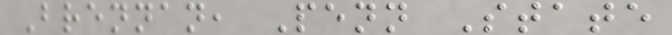Brennan, Penn State
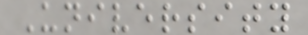University
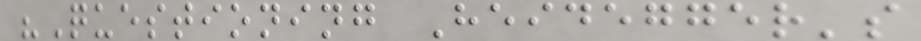"Questioning Heidegger's
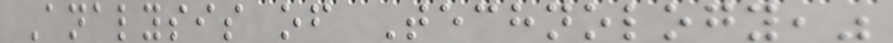Analysis of Technology,"
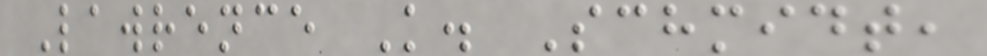Lawrence K. Schmidt,
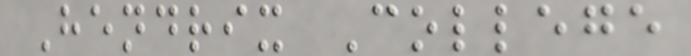Hendrix College
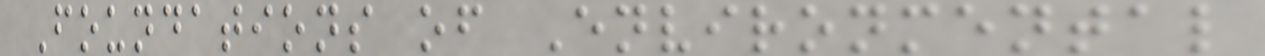Foundations of Environmental
